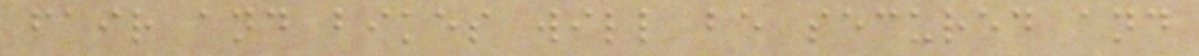fair and bikes will be secured and
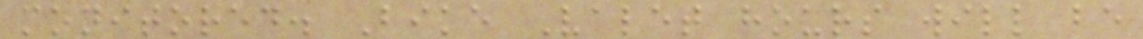monitored. Bike Valet hours will be
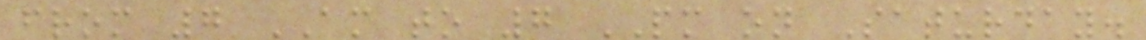from 7 AM to 7 PM on Saturday.
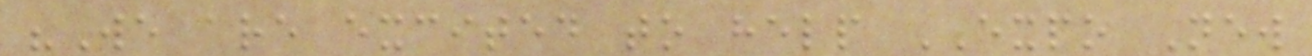"We are excited to help EXPO New
